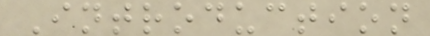Introduction
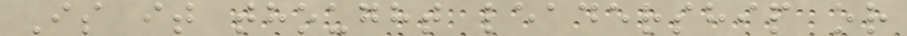Is it thought leadership or
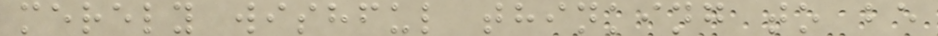merely wishful thinking to be
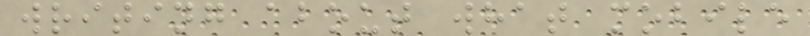writing about what mobile
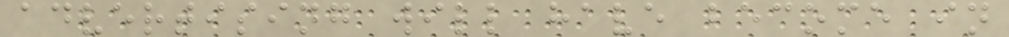advertising will have become in
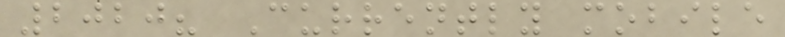2020? Currently mobile
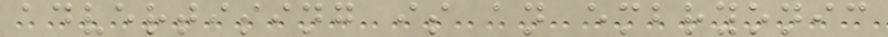advertising is an embryonic
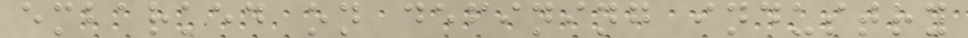embarked on defining industry
